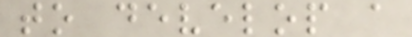to develop a
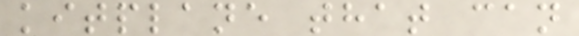kitplane that can
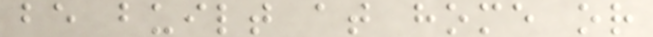be built at home or
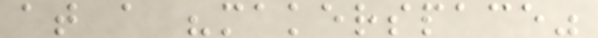at a "makerspace"
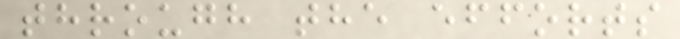through the efforts
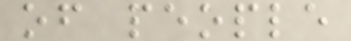of people
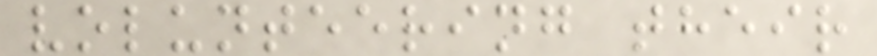volunteering their
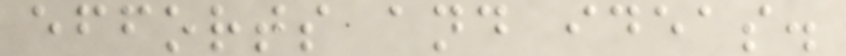efforts and ideas.
